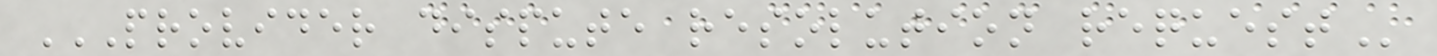PROVIDER DISPUTE RESOLUTION REQUEST
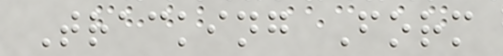Tracking Form
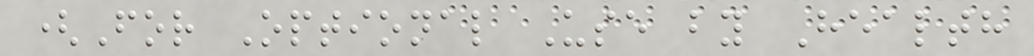(For Optional Use by Health
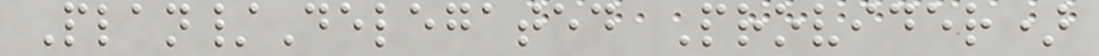Plan/Delegated Provider)
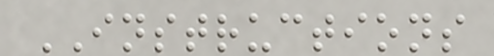INSTRUCTIONS
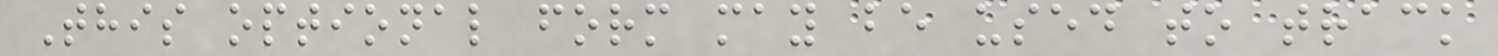This optional form may be used to track
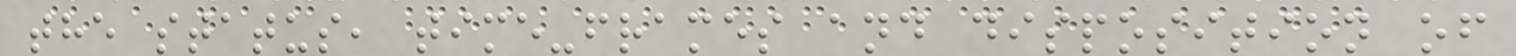the status, time-frames and disposition of
